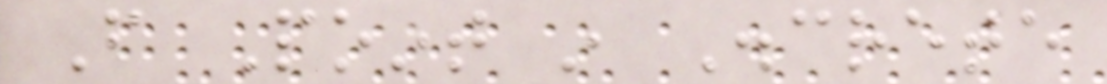From Point in Discrete
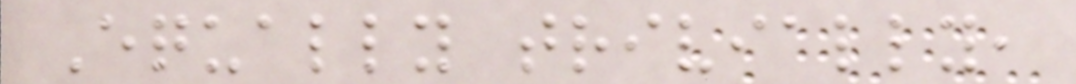Equally trivially,
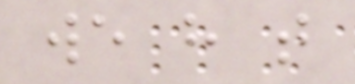we have that
